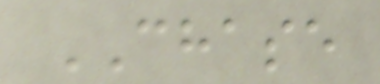CHASE
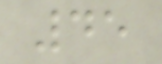45
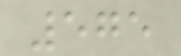575
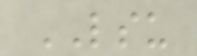LSU
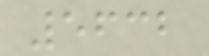5632
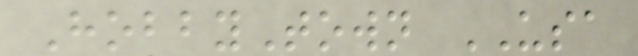HobbyTown USA
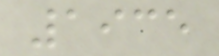1935
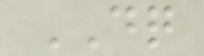DQ
